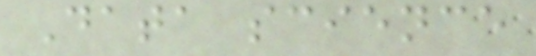Data science
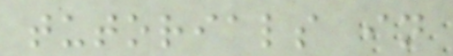tutorials in
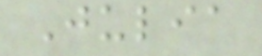Julia
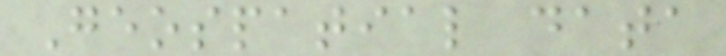Geospatial data
